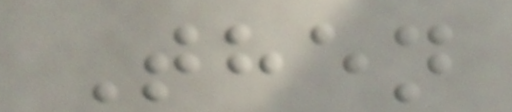Then
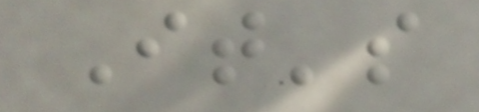It's
